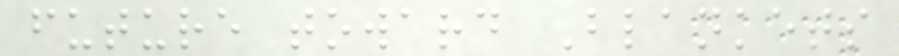future toward Blankets
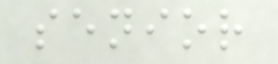senior
